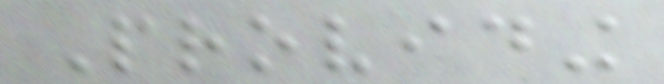Providing
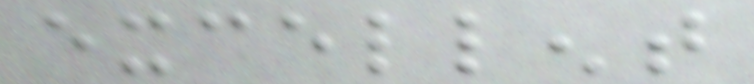excellent
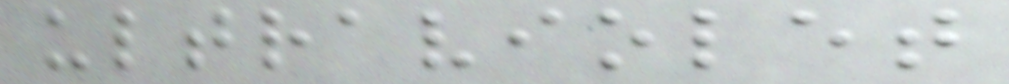ultraviolet
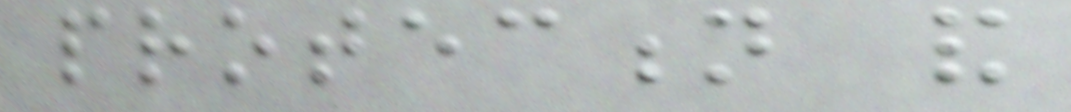protection and
